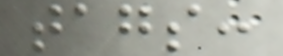tags:
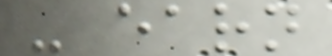- earn
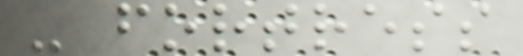- fortress
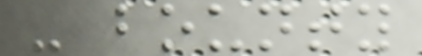- bounty
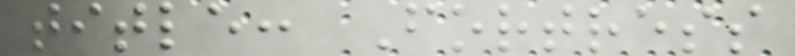title: Fortress
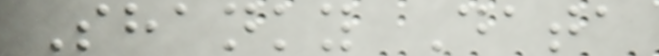Shanky Data
